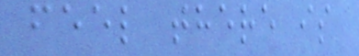feel there is
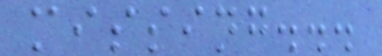missing...
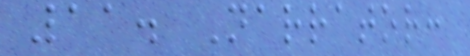11. Narrator:
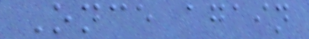Once again
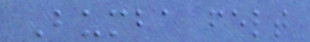Bumba felt
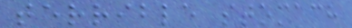terrible stomach
